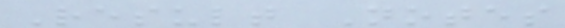Result Notes
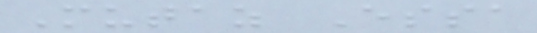Mutaz Essa
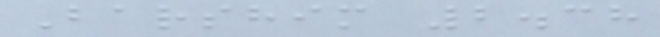Barshim 2.38
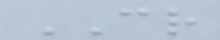CR
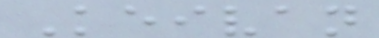Keivan
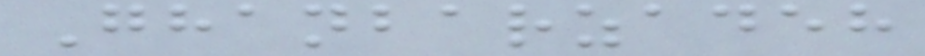Ghanbarzadeh
